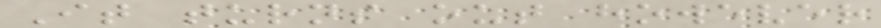It turns out however
